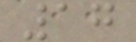17
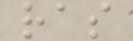ras
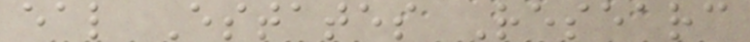eal Estates Researc
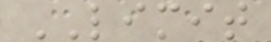LIMIT
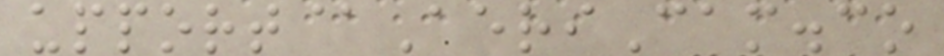upport@AeriCam.co
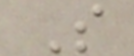S
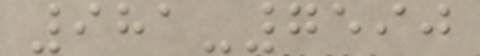981-7590
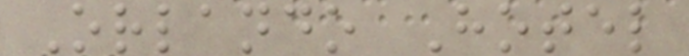Orlando Hotel
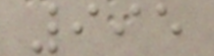995
